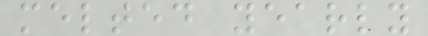melted yearly
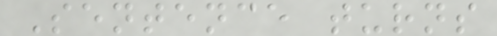Sentence turns
